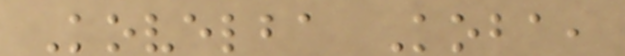Kovelba Koba,
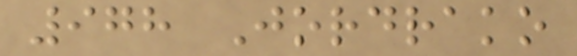978 Jordrako
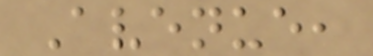Avenue,
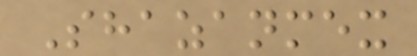Shazanmex
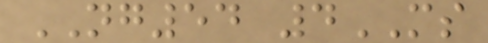NG54 4MS
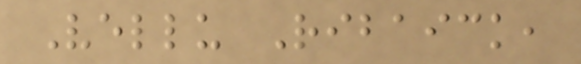Vellu Ribaick,
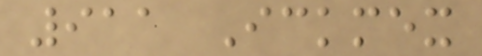911 Ickmex
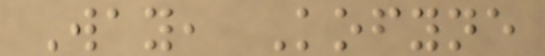Way, Kofyne
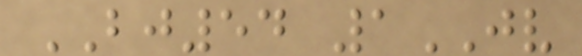BJ54 1JV
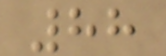88
